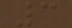3
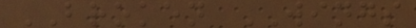BROKEN WINGS
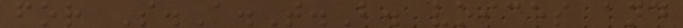for S.A.T.B. voices and
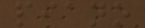piano
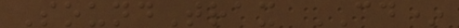SoundTrax CD*
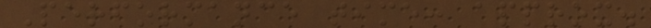Performance time: approx.
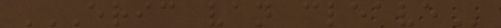ERIC VAN CLEAVE
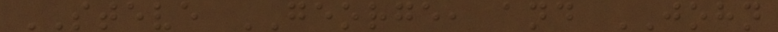STEVE GEORGE, and JOHN
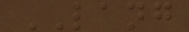LANG
